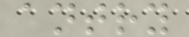antry
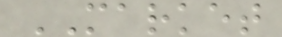MARKET
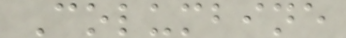Columbine
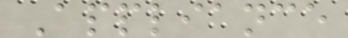Appliance
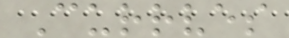Currves
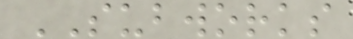SUBWORKS
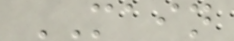MAIN
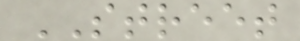STREET
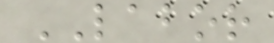LABOR
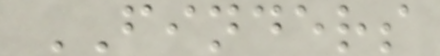FINDERS
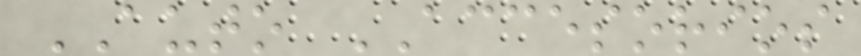AUTO ACCESORIOS
